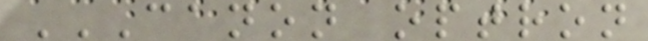CANON OPTRON
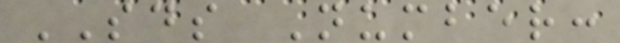SDS Number:
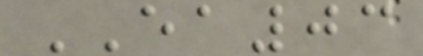EA03
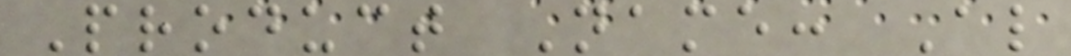Product Name: Al
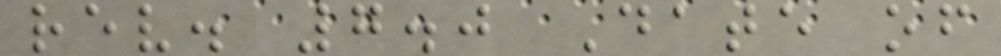rev. 7.0 Date of
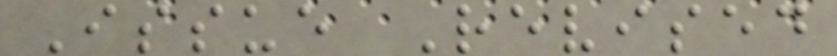Issue Revised
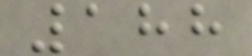188
